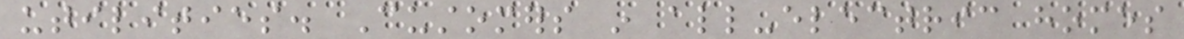utilities. Customers in all-electric homes
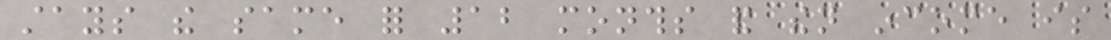stays the same for 12 months and then income is
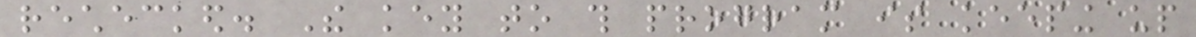rechecked. The key to this program is keeping up
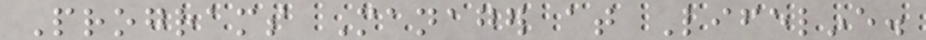Programs Manager at Lifeline.
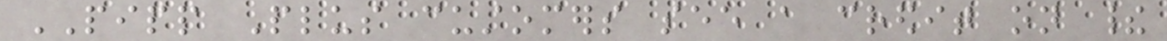PIPP Plus customers see a credit on their
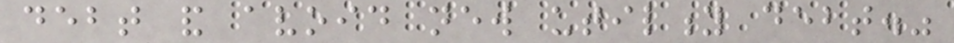debt and avoid new utility debt."
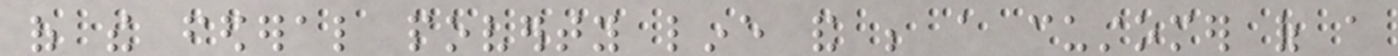of the federal poverty line and be a customer of a
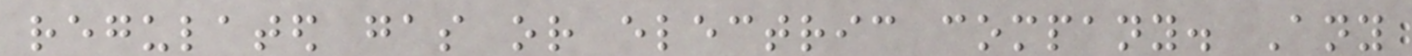regulated gas or electric company. Any
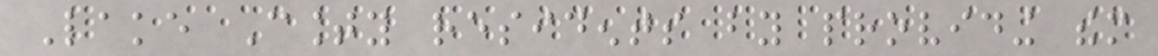Lake County residents by providing them
